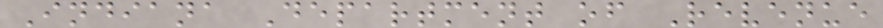Indiana Department of Revenue
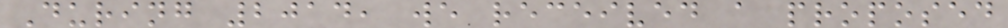During 2014, we received a proposed
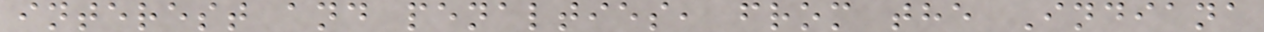interest and penalties, from the Indiana
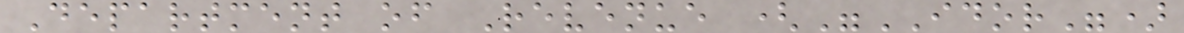Department of Revenue ("IDOR")
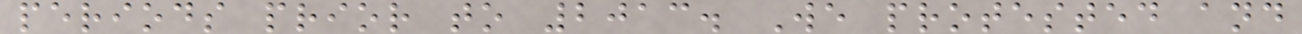periods prior to 2013. We protested and
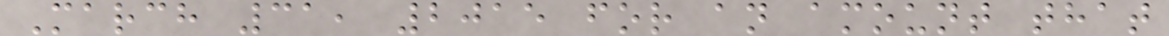March 31, 2015 for an amount that
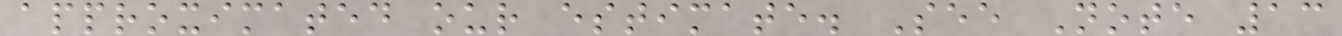approximated our estimate. See Note 13
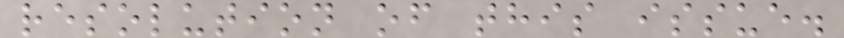resolution of this issue.
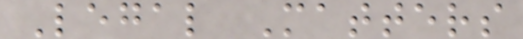Legal Matters
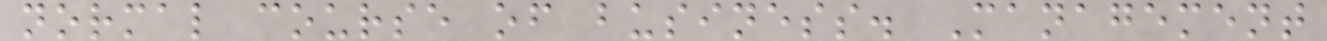normal course of business. Management
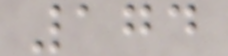174
